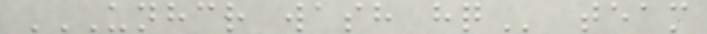UNHCR WASH HQ team
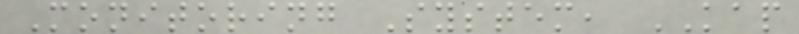Monitoring System, KAP
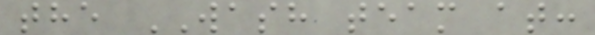the WASH team at:
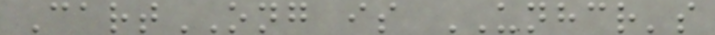CartONG is UNHCR's
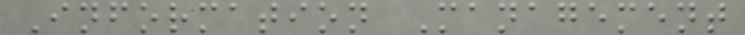Information Management
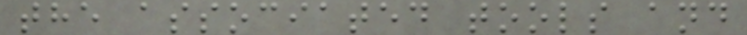the associated tools and
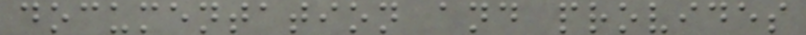documentation and provides
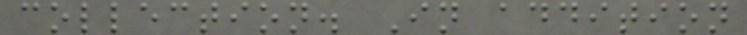collection. In addition
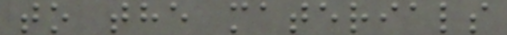to the materials
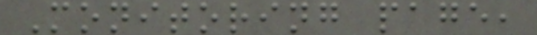Monitoring page,
